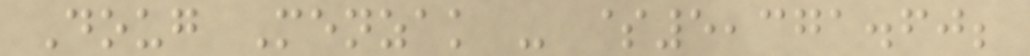Doug Menzak - $5,371.60;
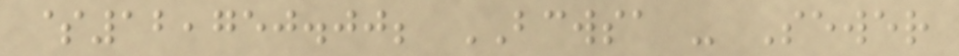$12,750.00; BCWSA - Sewer
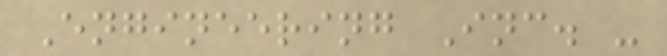Engineering Inc. -
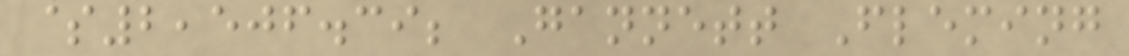$2,506.39; Gannett Fleming
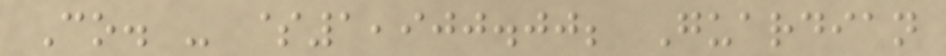Co. - $1,900.00; Guardian
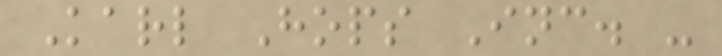Karl Hops Inc. -
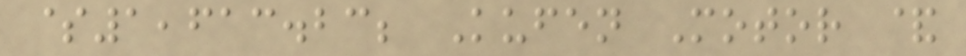$1,613.23; Kufen Motor &
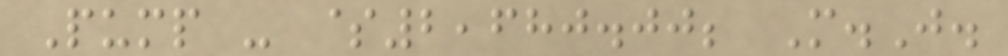Pump - $2,680.00; M.J.
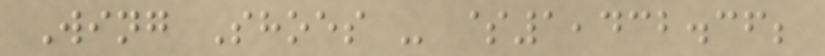Wing Shoes - $1,432.36;
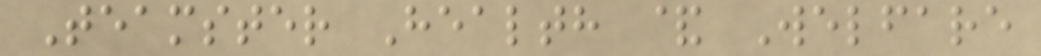Teamster Health & Welfare
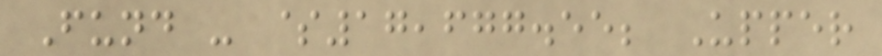Fund - $17,677.55; Upper
